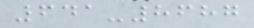641-8687
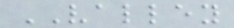VALLEY
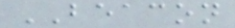BEACON
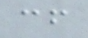cf
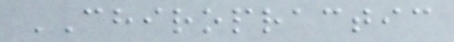CHIROPRACTIC
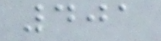401
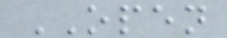OPEN
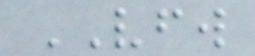VFW
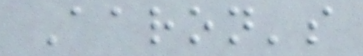Aaron's
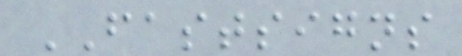FASTSIGNS
